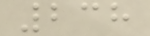238
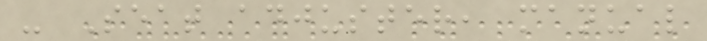- Seat adjuster, manual
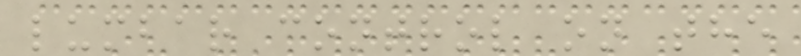lumbar control on the
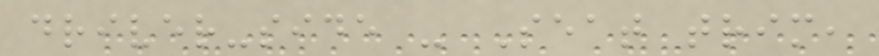driver-side - Seat trim,
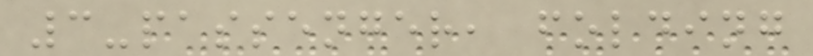3-passenger, folding
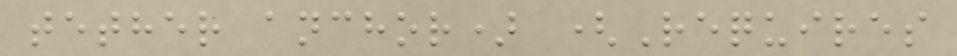tether anchor) (Requires
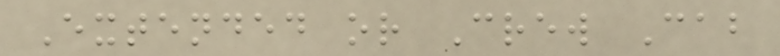Extended or Crew Cab
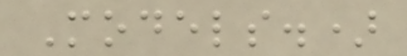Models.)
